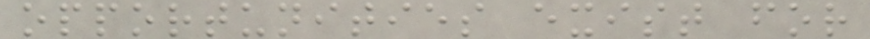opportunities exist for
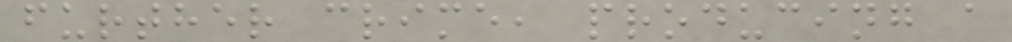further crime, producing a
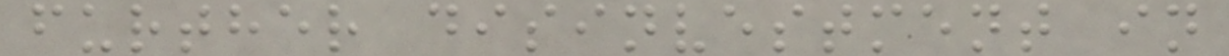further disinvestment in
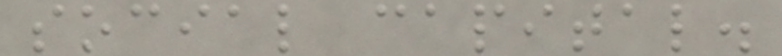social capital.
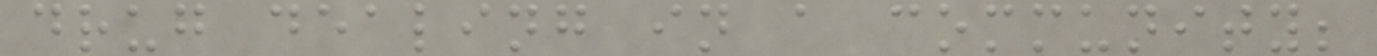drug dealing in a community;
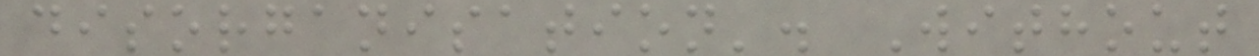disorganisation'. Without
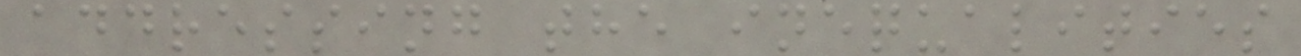addressing the inequalities
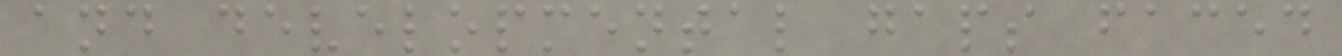and developmental gaps faced
